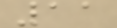11
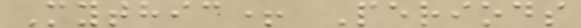Mythic+ Periods
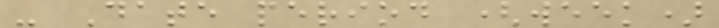- Date period (week)
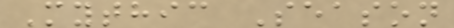Mythic Season
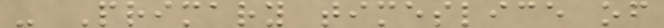- Primary timeslice of
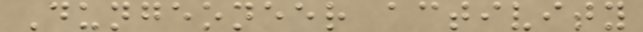Dungeoneer activity
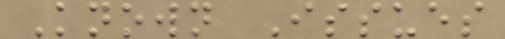Known Issues
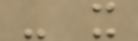- x
